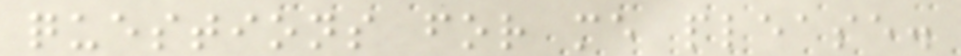questions for me please.
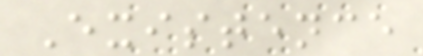Existence
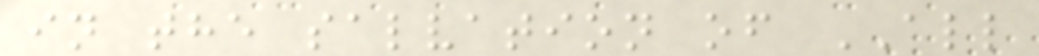in the salvation of ALL
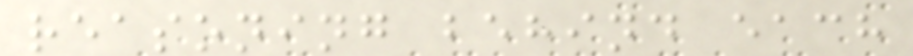reasoning behind each
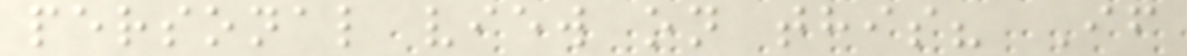personal view on this? If
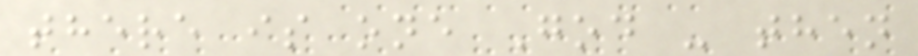there is one God - then
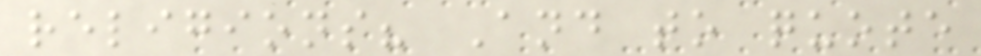religions? And to quote
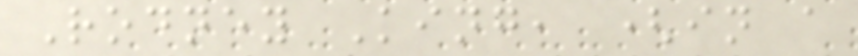Rodney King, (in a
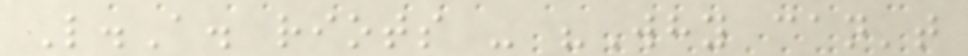L.A. riots - "Why can't
